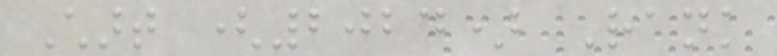Chart (2024) Rank
